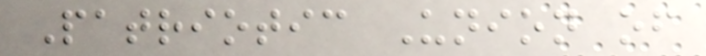Patriotic Union of
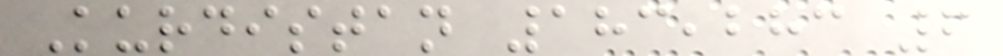Kurdistan 183,283 6
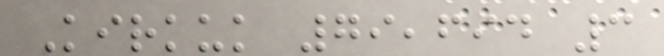Kirkuk 79,694 3
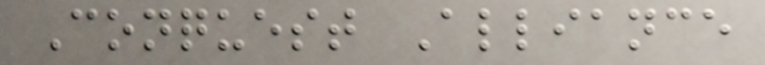Conquest Alliance
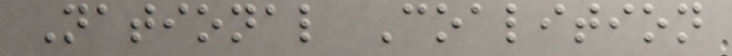National Coalition
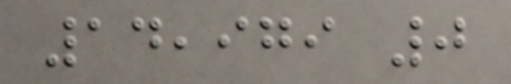14,979 0
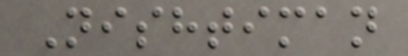Nishtiman
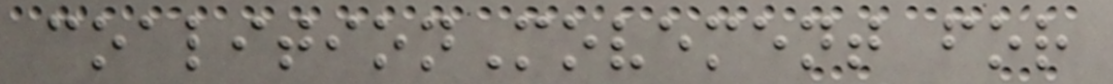coalitionMovement for
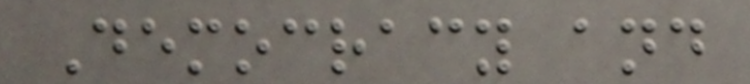Democracy and
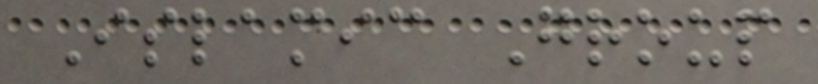Islamic Group
